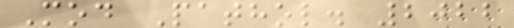Mod Pathol. 2022
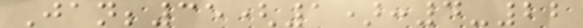Jan;35(1):4-22
